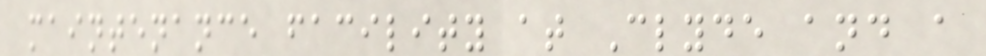maintenance facility at Clyde and a
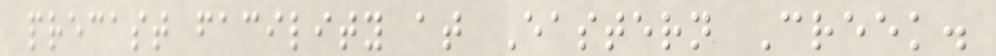precast facility at Eastern Creek.
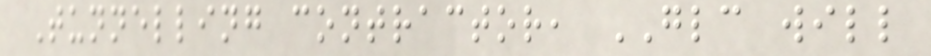Tunnelling contractor, GLC will
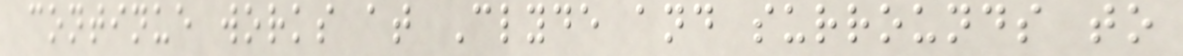continue works at Clyde and surrounds to
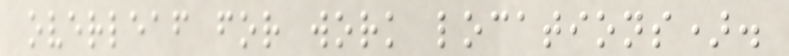overleaf for work locations).
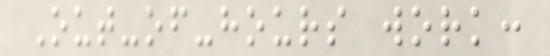Out-of-hours work:
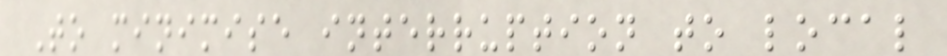To minimise interruption to local
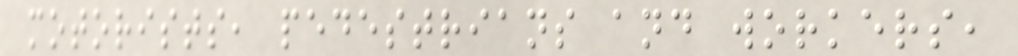motorists, pedestrians and workers,
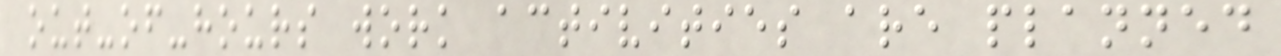out-of-hours work activities are planned
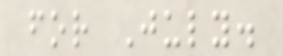for July.
